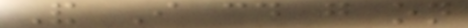And I could go on
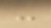-
